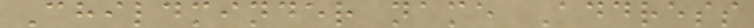Childminder name Address
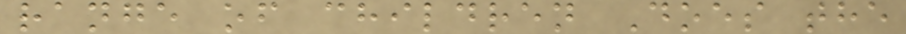range of children Does the
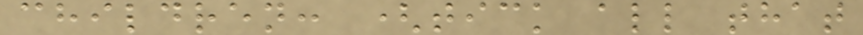children: (tick all that
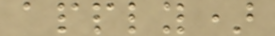apply)
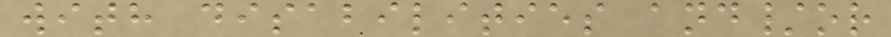with disabilities and/or
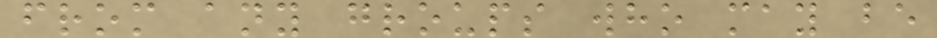from any groups who may be
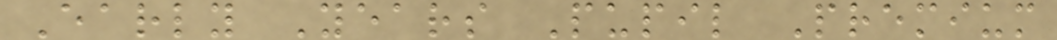Early Years Pupil Premium
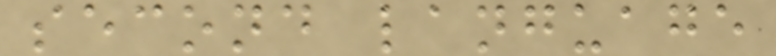second language
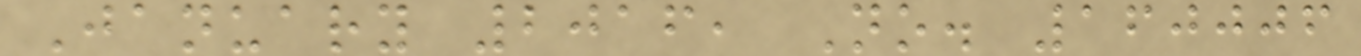January 2016, No. 160006
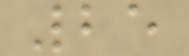25
